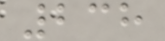238
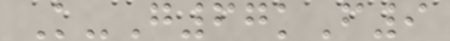K-G67kF9
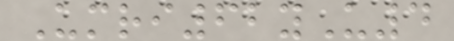Umri62yU4
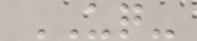UQ-
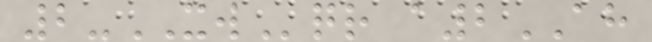2-XWqr a2AH
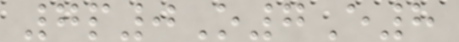7p0O7E8
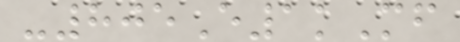-805E1kMf
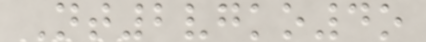Nt2vgko4o
